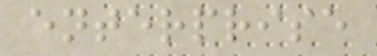enterprise
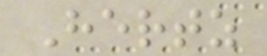Hertz
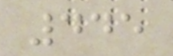445
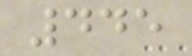445
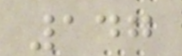147
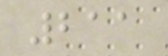211
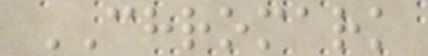CHROMARK
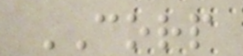CORP
